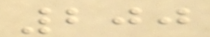200
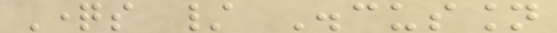Questions / Discussion
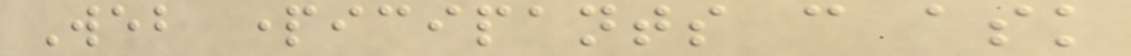Web participants can ask
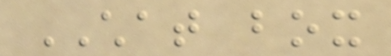CHAT box
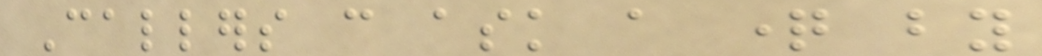Callers can ask a question by
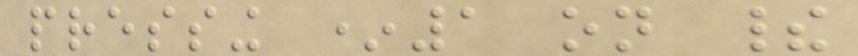pressing *1 on their
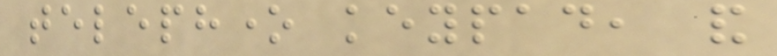telephone keypad, and
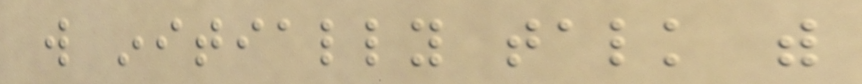will initially talk with
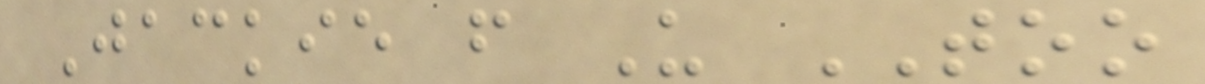Jackie from Us TOO
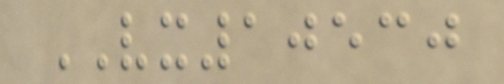VX10530
